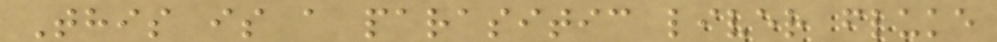This is a parasitic liver fluke
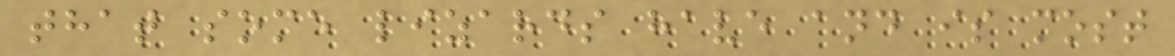that some lizards have and is most
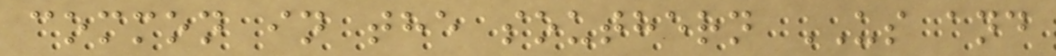common in the southern US and
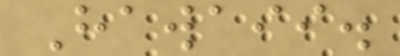Hawaii.
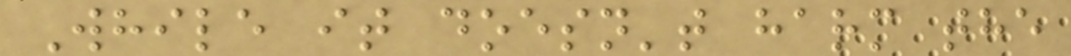While it doesn't harm the
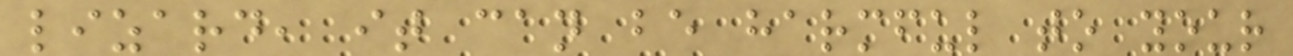lizard, it can be harmful to your
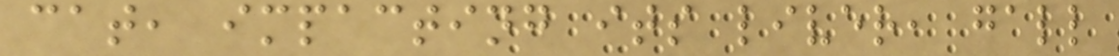cat, impacting its liver, gall
